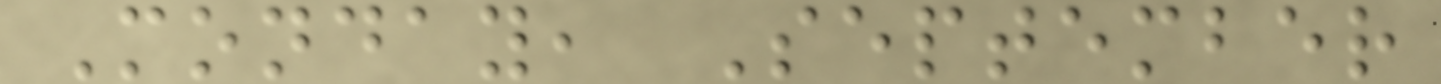Monday, September
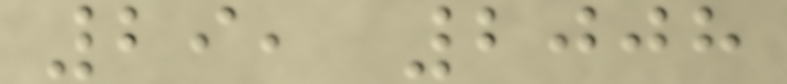29, 2008
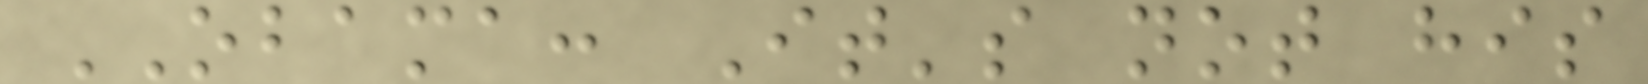OBAMA: It's not his
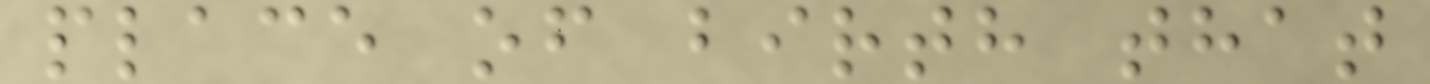place of birth that
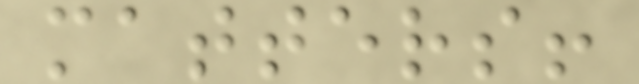matters!
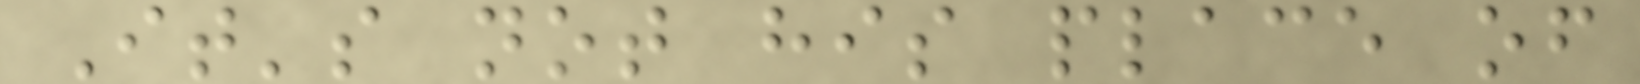It's not his place of
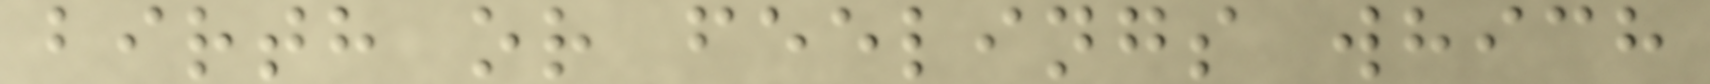birth or feelings which
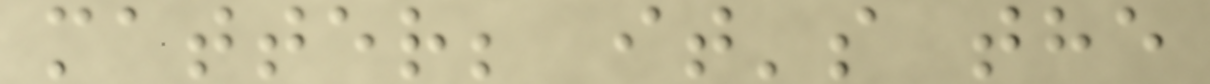matter; it's the
